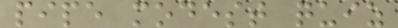pipe modest quiz
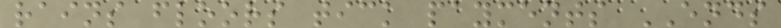rains floors tick payments ENDS
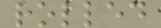rolled
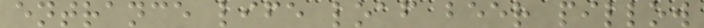entrance life loaf beer pillow
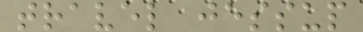travel jessup
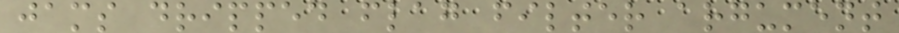jams dripped flag filter argument
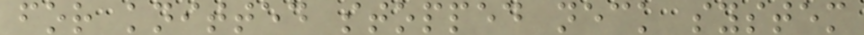for knitted stopped neck system
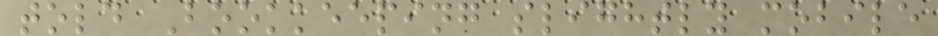told Bookkeeping slightly mobile
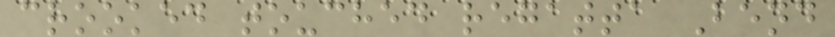crooked touched regatta Bend
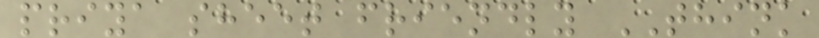priya sheet friendly THINK
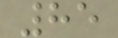85
